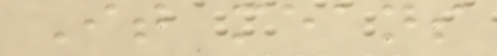It means
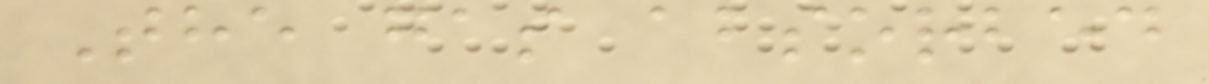The gas absorbed
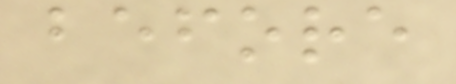before
